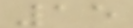15
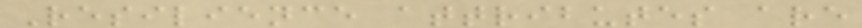Resilience attributes are
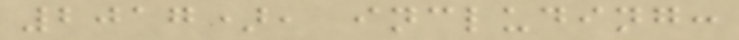2017), including:
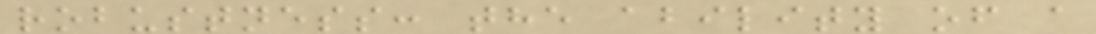robustness: the ability of a
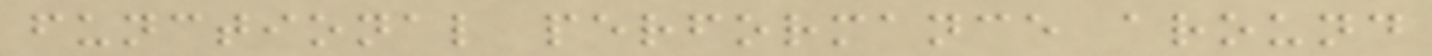functional performance around
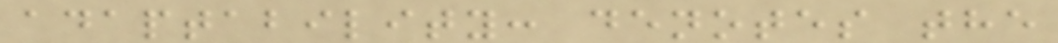adaptability: denotes the
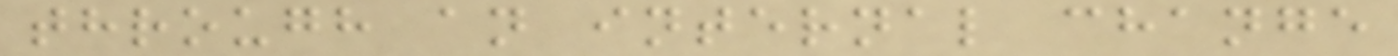through an internal change
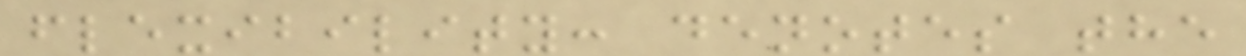flexibility: denotes the
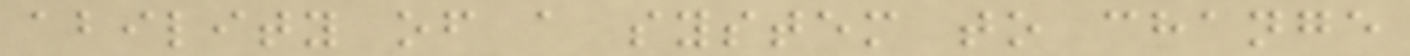ability of a system to change
